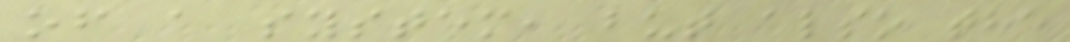of a system, but also the
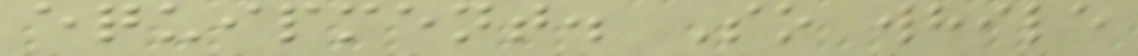equipment. So while
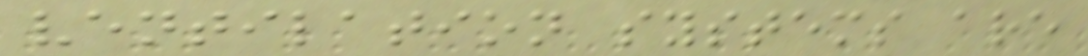ventilation systems are
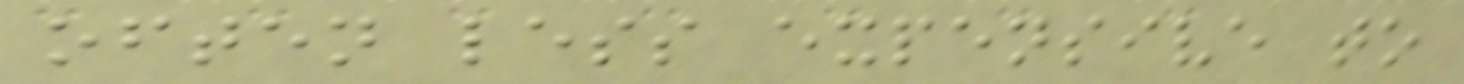often less expensive to
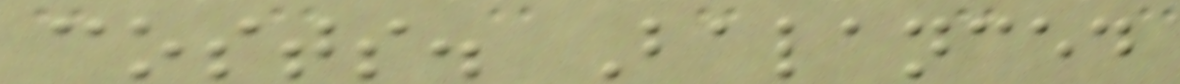costs. Balanced
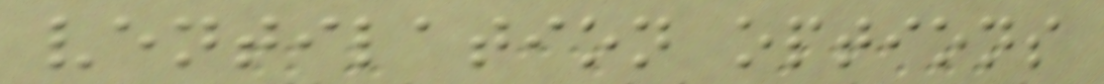ventilation options
